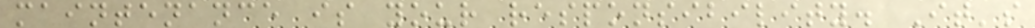maintenance is your responsibility. It's
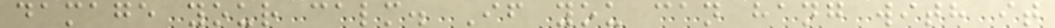damage your calm. If you can hang with it
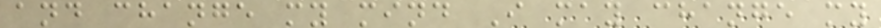and change my mind I may change my
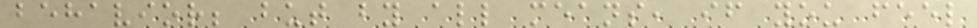behavior; but by all means, if you feel
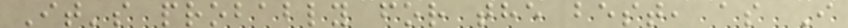It's probably for the best, as I
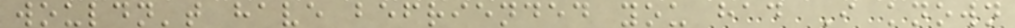wouldn't have befriended you had I known
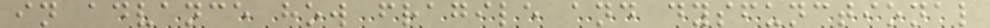in advance how fragile and dysfunctional
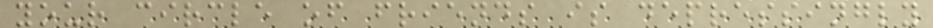your circle of friends is depressingly
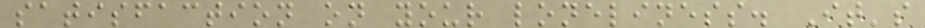satisfaction on your loneliness. It's
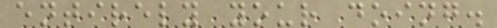entirely your doing.
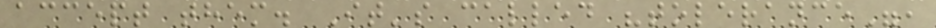accept them. It's called "tolerance",
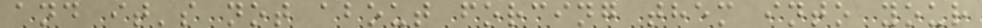and it's not about forcing them into your
